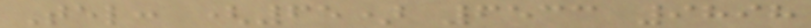Tel: (65) 6533 9898
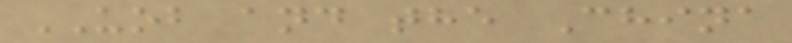UOB and the China
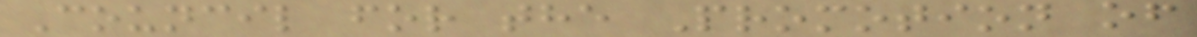Council for the Promotion of
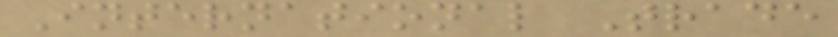International Trade
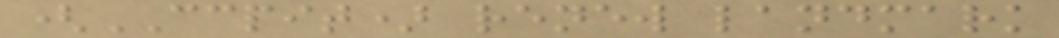(CCPIT) renew landmark
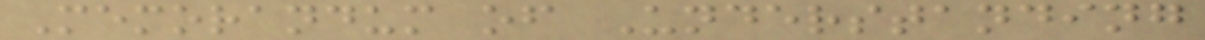Memorandum of Understanding
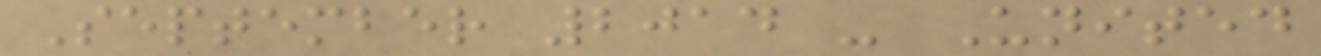September 2014 - United
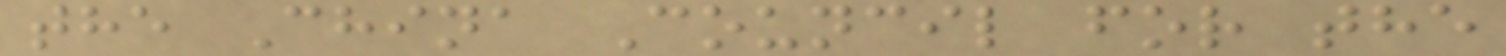the China Council for the
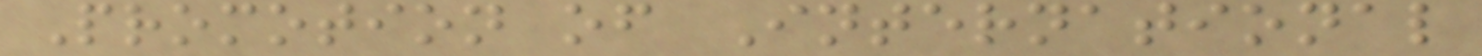Promotion of International
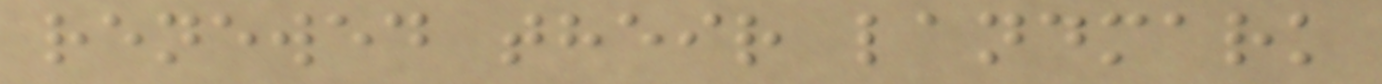renewed their landmark
